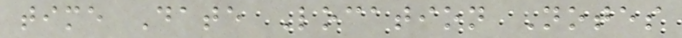time Date Location Notes
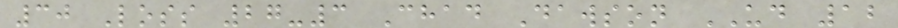30 Loss 27-3 Chad Dawson UD 12
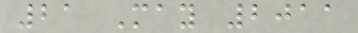21 May 2011
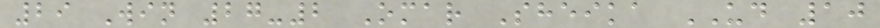29 Win 27-2 Omar Sheika UD 10
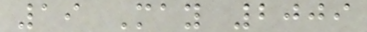19 May 2009
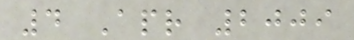4 Apr 2009
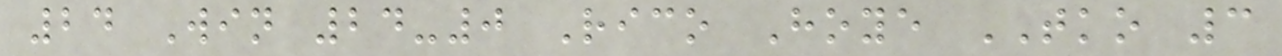24 Win 24-0 Rico Hoye TKO 3
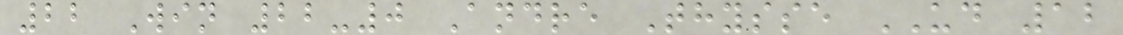22 Win 22-0 Andre Thysse UD 12
